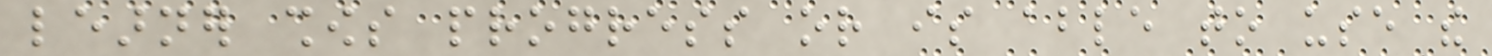learner shows progress or is able to use the
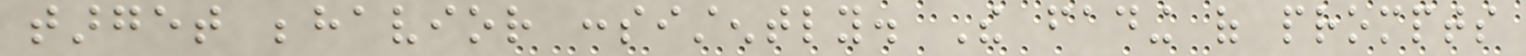target behavior consistently. The fading of prompts
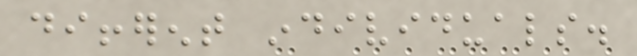different individuals.
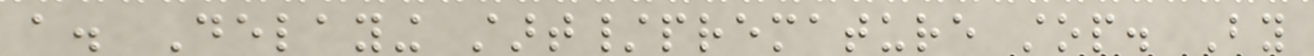a. Delaying start/premature stop. By
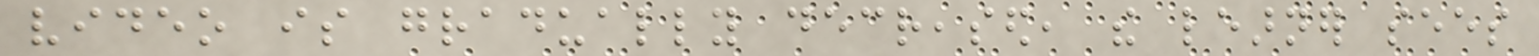video is gradually decreased, the learner sees
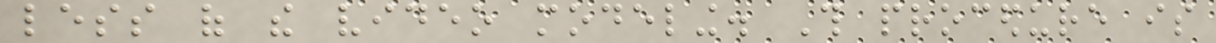less of the video modeling. This procedure is
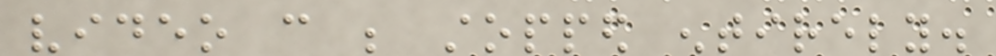video can be stopped entirely.
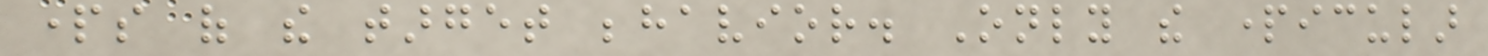parts of the target behavior. Only the particular
